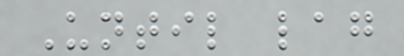Until lag
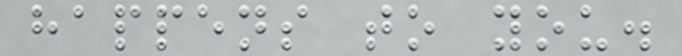happens to you.
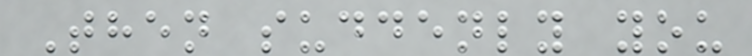Then suddenly you
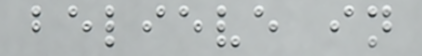believe in
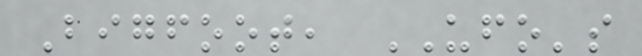Bigfoot, UFO's
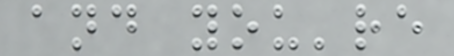and you're
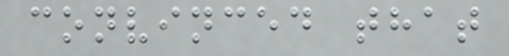convinced that
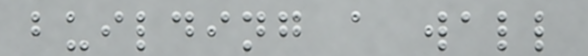building a wall
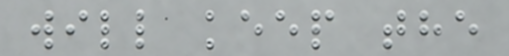will keep the
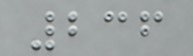236
